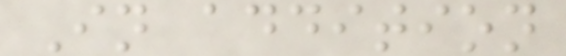In addition
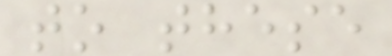to these
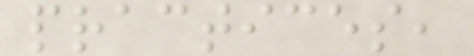practices,
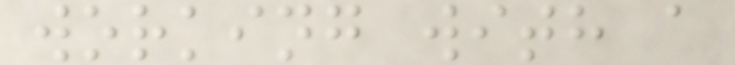working with a
